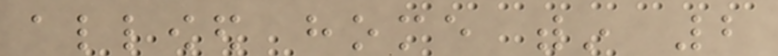allowed home within 2
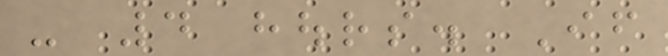- 4 hours. If
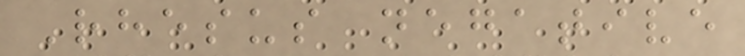Rhesus negative
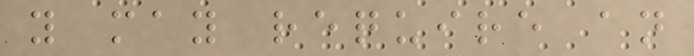you may require an
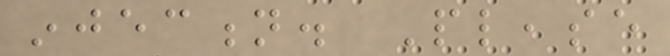injection. Please
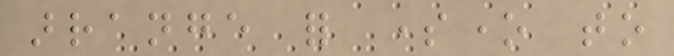arrange for someone to
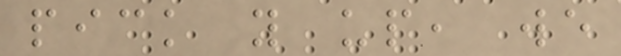pick you up, we
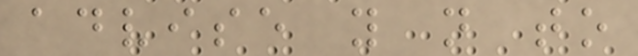advise you not to
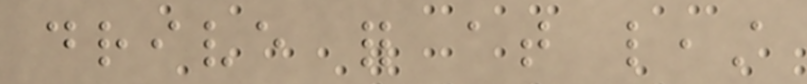drive for at least
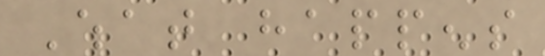What happens
